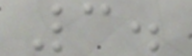3.
